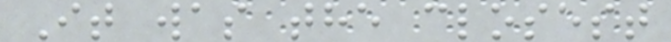It was the closest
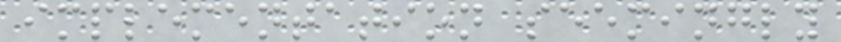implementation seemingly
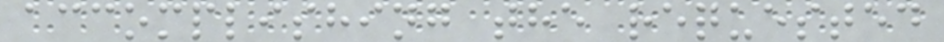accomplishing the requested
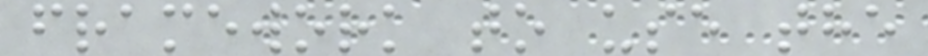framework to use the
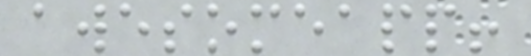awesomeapp!
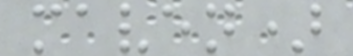maven)
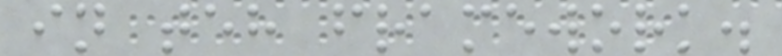in teh framework.
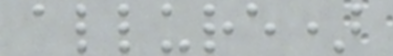allure)
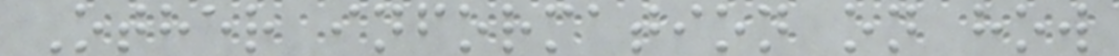Other information on how
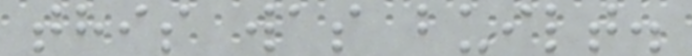this was built.
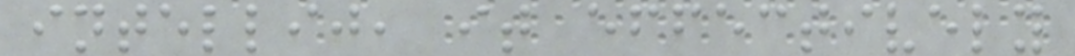intellij, it effectively
